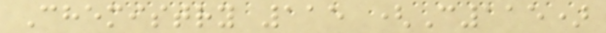Chemistry 115 (C115)
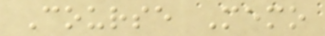Course Memo
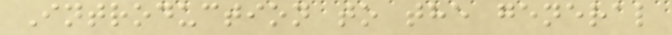Introduction to the general
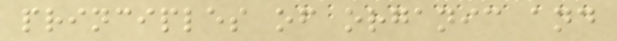principles of organic and
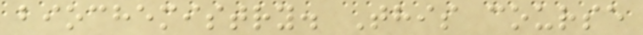biochemistry. This course
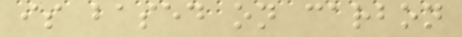is based on carbon
